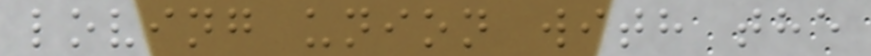loving union with the
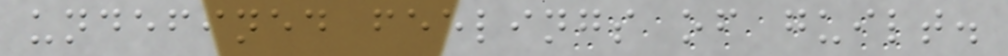undefined feelings of guilt.
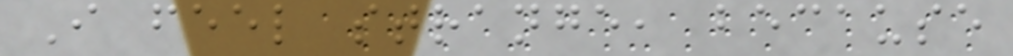I feel strange, because
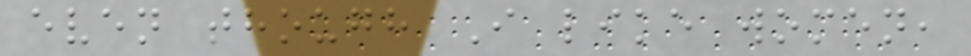even though I like women,
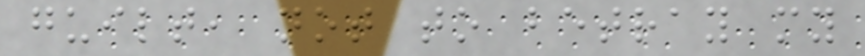guilt, not to betray my
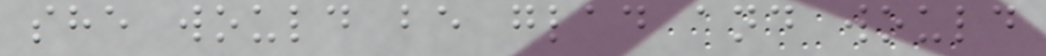she would be glad and would
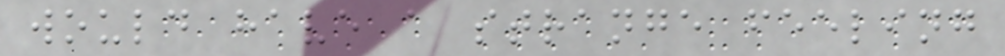would have a strange feeling
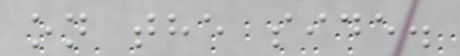on the side.
